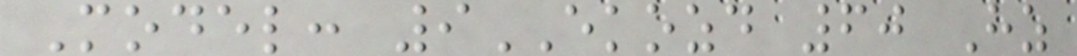Model: 9EKOZD 60 Hz
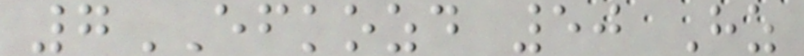7EFKOZD 50 Hz
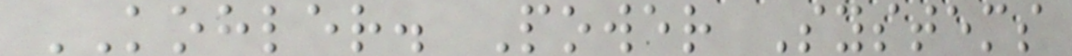KOHLER. Power Systems
